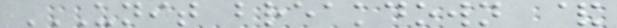UNIT BREAKDOWN &
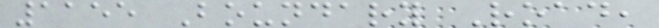1155 Boundary Road,
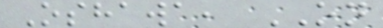Oshawa, ON
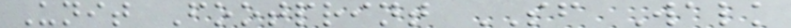Unit Footprint SF Walk
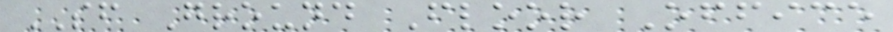SF Ground Floor Office
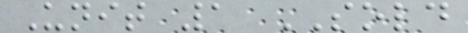Unit 1 SOLD
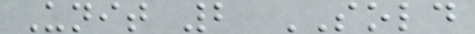Unit 2 SOLD
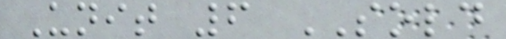Unit 6 SOLD
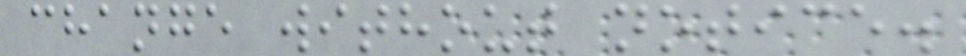change without notice.
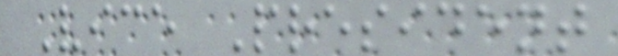Vice President
